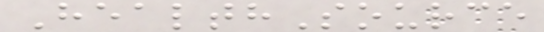HealthSource
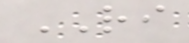RI
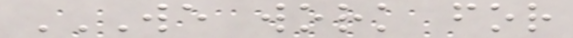WE WORK FOR
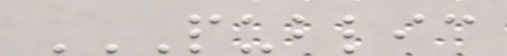PUBLIC
